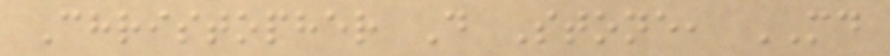Christopher D Stone, MD
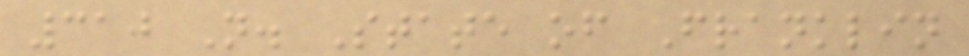310 N. State of Franklin
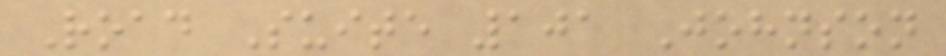Road Suite 101 Johnson
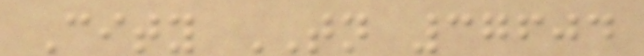City TN 37604
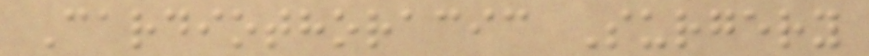Cardiothoracic Surgery
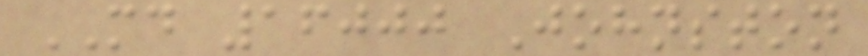MD 16000 Johnston
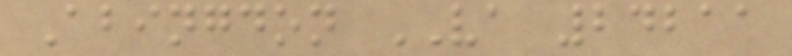Abingdon VA 24211
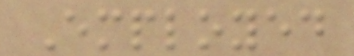Employed
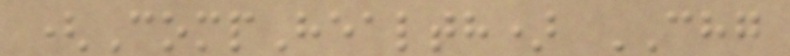(CompHealth) CHG
